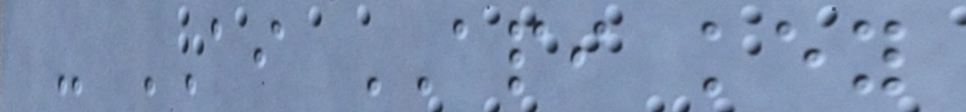- AI API key
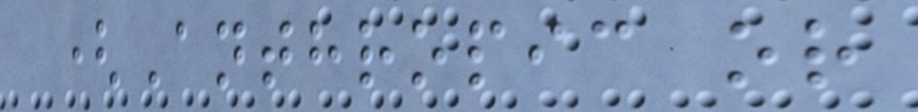(Anthropic or
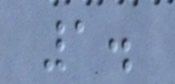1.
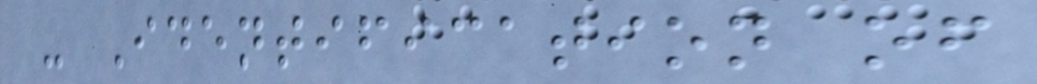- Identification of
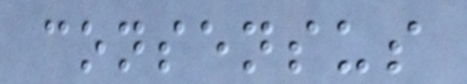consensus
